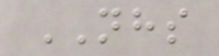NHS
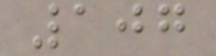107
